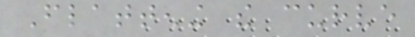Flattening the curve
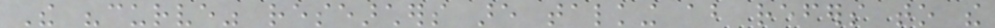The "curve" researchers are talking about refers to the
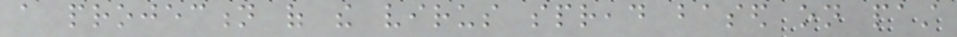a projection of the virus spread based on past
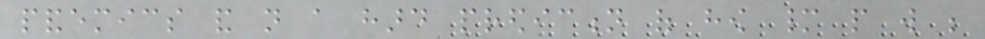pandemics and not a hard prediction of how many people will be
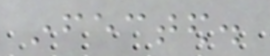infected.
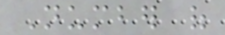Number of
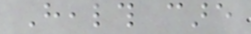Health care
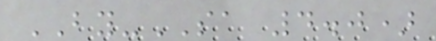BY-SA 4.0)
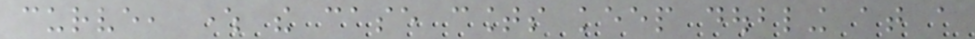curve, where the case counts keep doubling at a
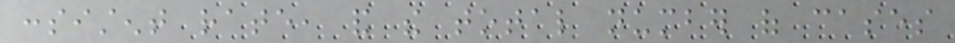consistent rate, and the total number of cases
